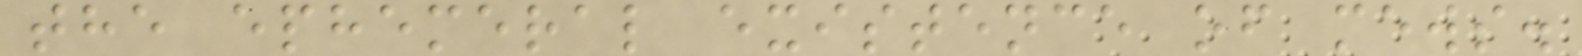the ephemeral existence of mews.
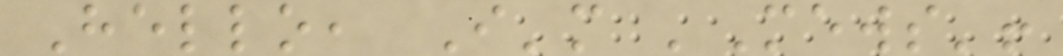Hello, I'm 'Mews'!
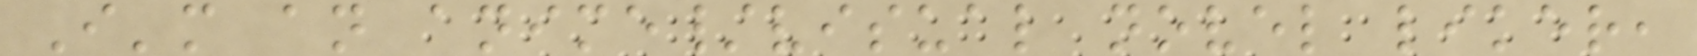I'm an anime/visual novel liker,
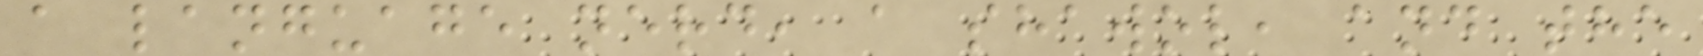a language nerd, a shawol, and the
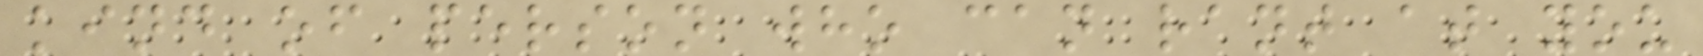kind of person who can rant at you
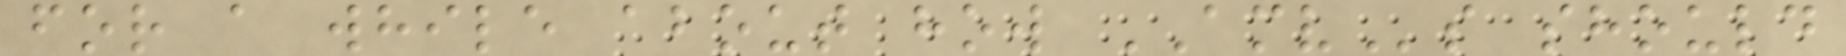for a while about how AMVs should
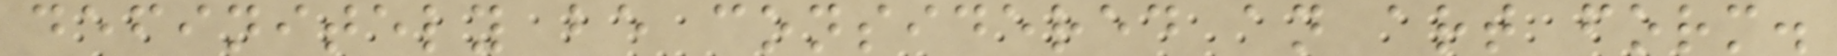definitely be considered an art form.
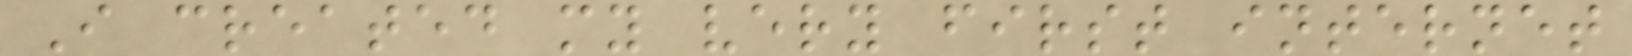I created my very first internet
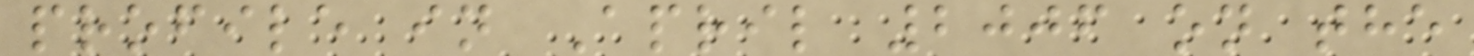profile in April 2006 on the
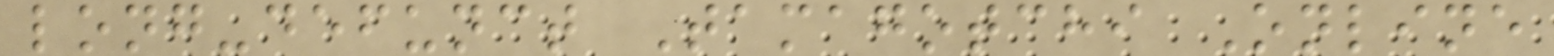long-defunct Tamagotchi Online
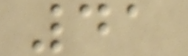41
